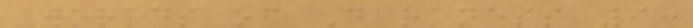Worlds of Darkness 9:
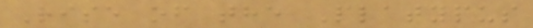Rise of the Platypus
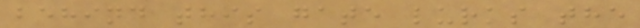behind this gate lurks the
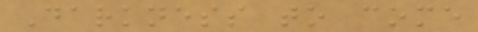Darkness to come
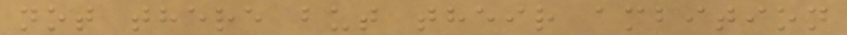not there but their ambition
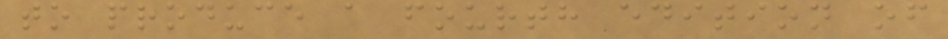to produce a fourth edition of
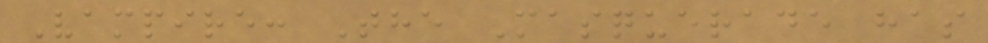Vampire: The Masquerade has
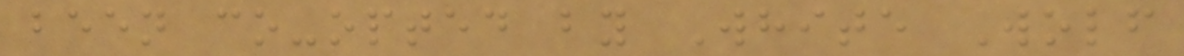been co-opted by White Wolf
